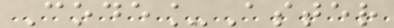Code_Aster
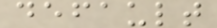default
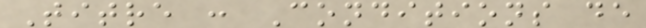Titre : Conditions de
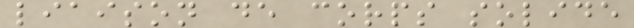liaison de corps solide
